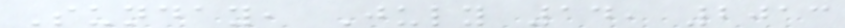Sunday, July 14, 2013
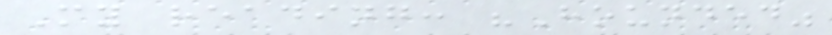My reading: "Hounded"
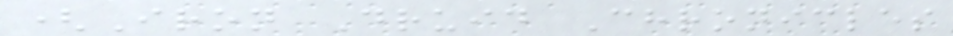(Iron Druid Chronicles
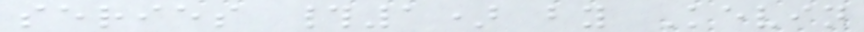series #1) by Kevin
